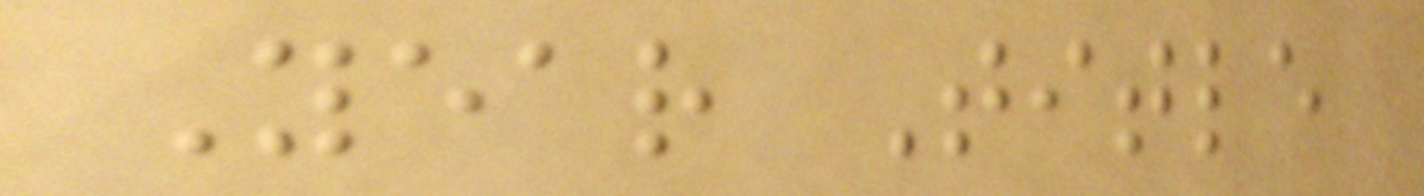Year Title
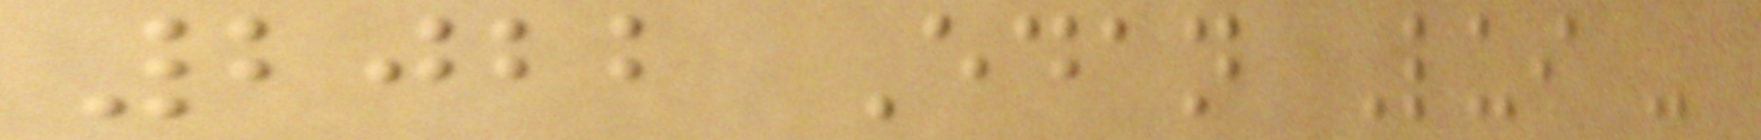2022 Edan Lui -
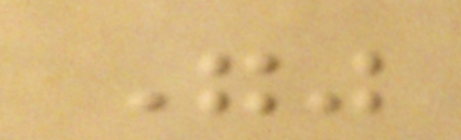""
